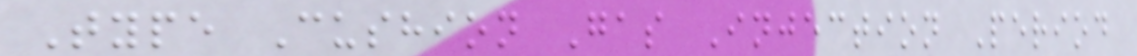Type Cushion Gas Injection Period
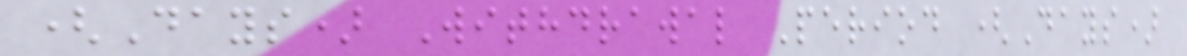(Days) Withdrawal Period (Days)
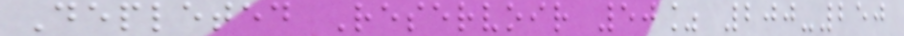Depleted Reservoir 50% 200-250
